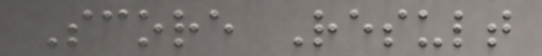Score Result
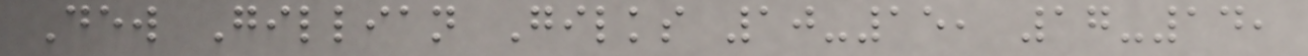Dew Gillian Gilks 10-15, 17-14,
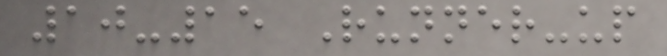10-15 Runner-up
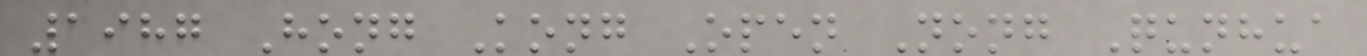1987 Hong Kong Open Nong Qunhua
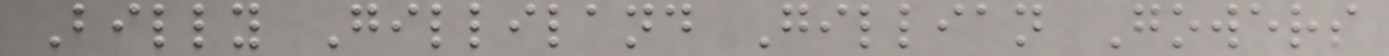Billy Gilliland Gillian Gowers
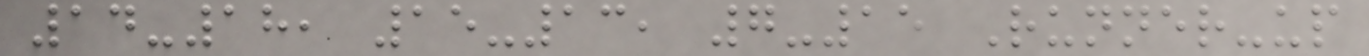14-18, 15-13, 7-15 Runner-up
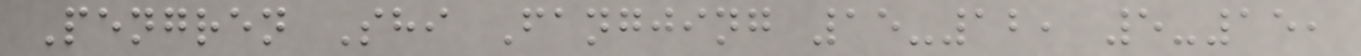Pengren Shi Fangjing 15-12, 5-15,
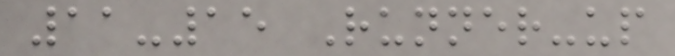11-15 Runner-up
